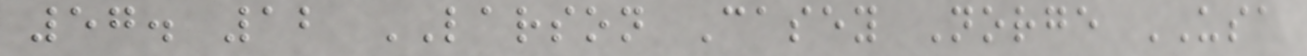57. 12 LARSON Casey Norge USA
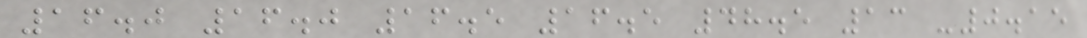16.0 16.0 16.5 16.5 48.5 13 -0.15
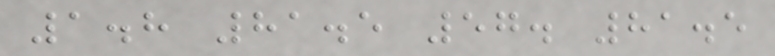1.8 81.5 57. 81.5
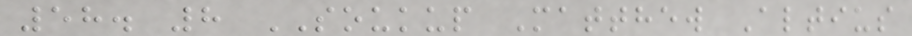58. 8 SOUKUP Matthew Altius
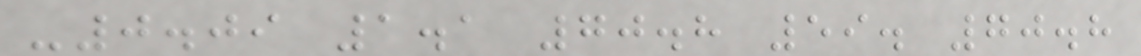-0.09 1.1 70.8 59. 70.8
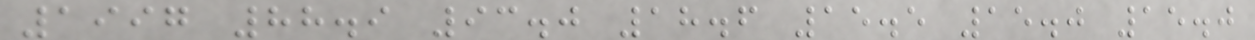1997 88.9 93.0 18.6 15.5 15.0 15.0
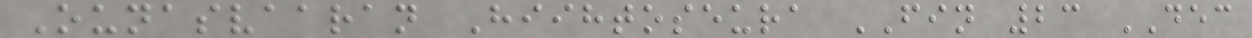Ounasvaaran Hiihtoseura FIN 23 DEC
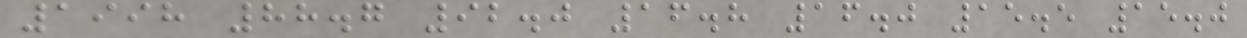1998 88.7 92.0 16.8 16.0 15.5 15.0
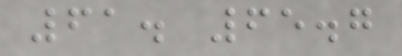61. 65.7
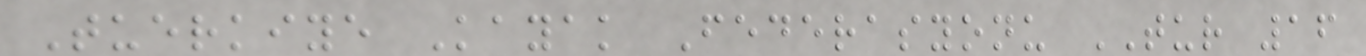Tuerkiye Kayak Federasyonu TUR 16
